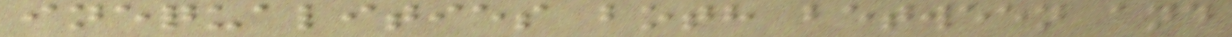inequalities both between and
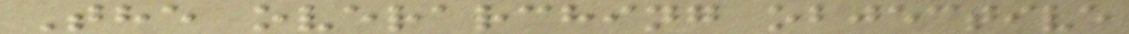The overarching objective
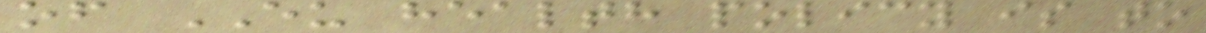of EU health policy is to
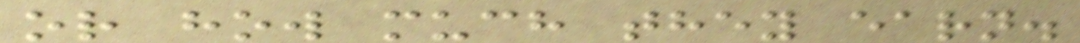or how much they earn.
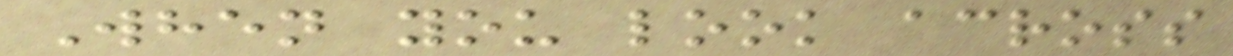When you look across
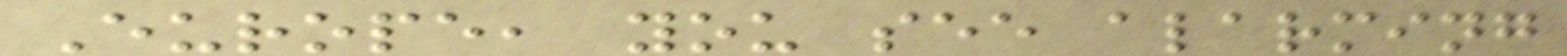Europe, you see alarming
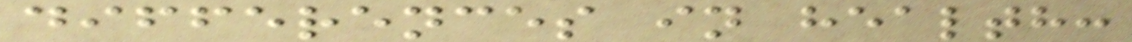differences in health:
